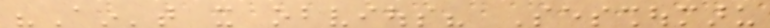"Ain't it obvious? Sesshoumaru
